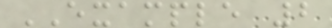EXAMPLE 2
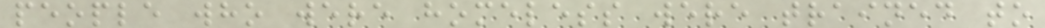people who were homeless were trained to
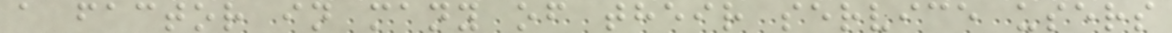a factor in many of their service users
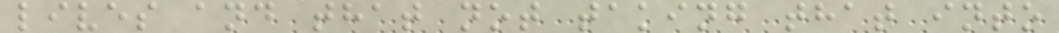lives and that not taking that into
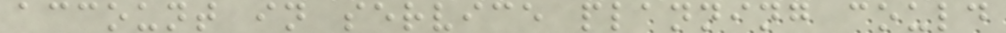account in service planning could
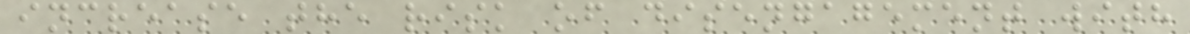increase the risk of disengagement with
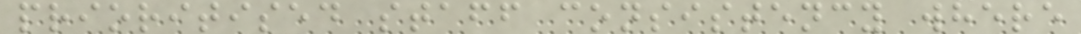prioritised staff consistency where
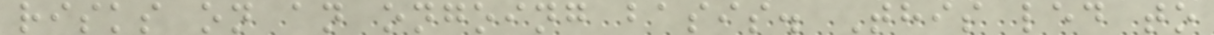risks on an ongoing basis. This led to
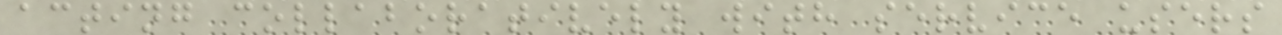acting collaboratively with service users
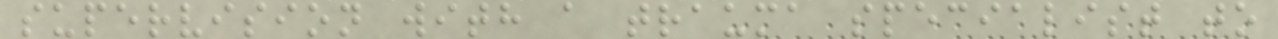supervision with a trauma specialist to
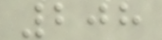208
